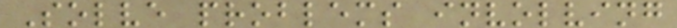Solve problems involving
